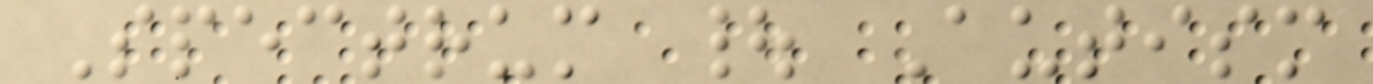Spectrum | Autism
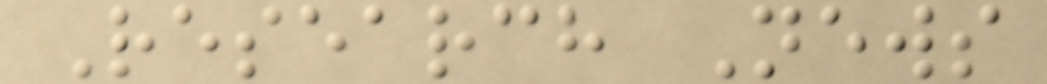Research News
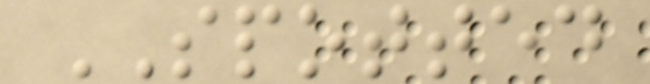SPOTTED
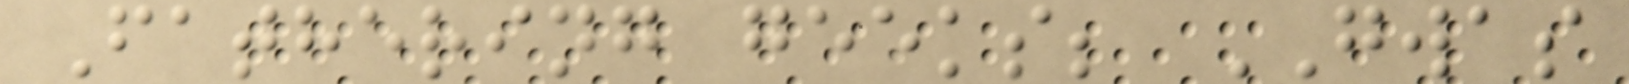Fathering geeks; GWAS
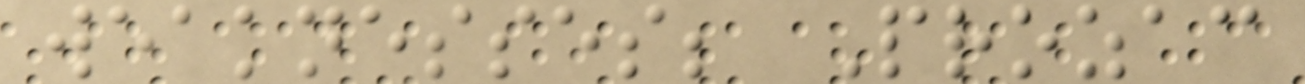weaknesses; Prozac
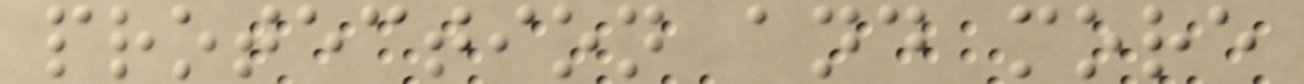protection and more
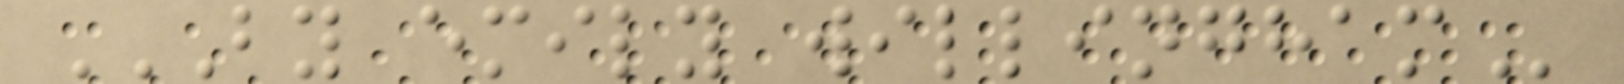BY EMILY WILLINGHAM
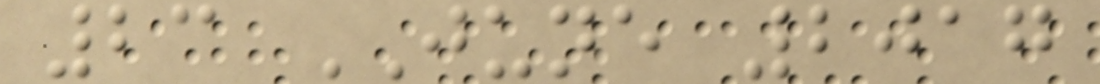23 JUNE 2017
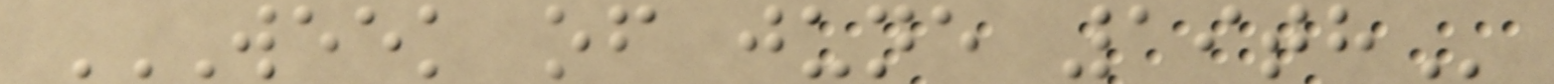WEEK OF JUNE 19TH
